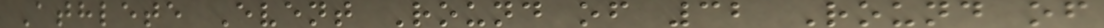Athlete Event Round of 32 Round of
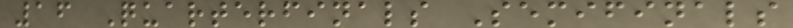16 Quarterfinals Semifinals
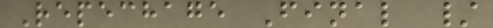Repechage Final /
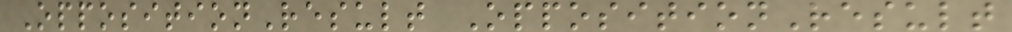OppositionResult OppositionResult
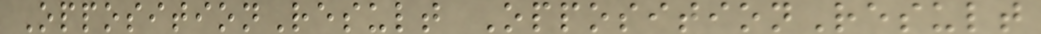OppositionResult OppositionResult
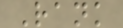Rank
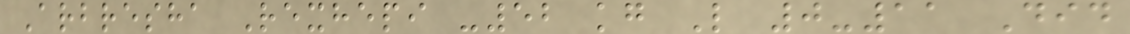Arbresha Rexhepi -52 kg L 0-11 Did
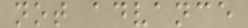not advance
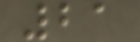21
